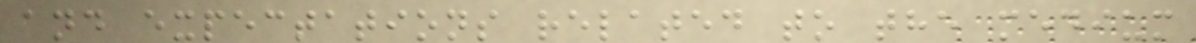and expectations related to the medium
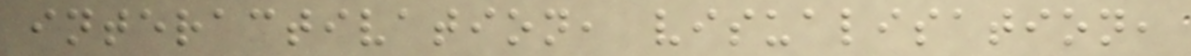interactivation, visualisation,
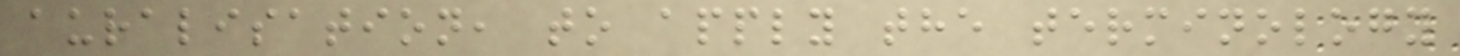auralisation, to apply the terminology
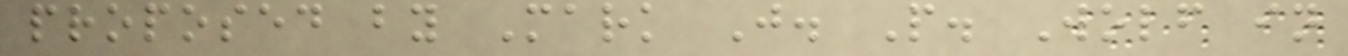proposed by Mark J. P. Wolf in
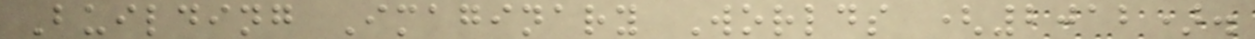Building Imaginary Worlds (2012).
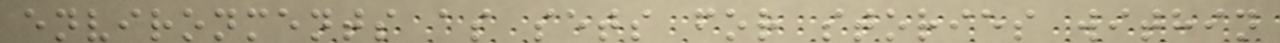environments as sets for stories within
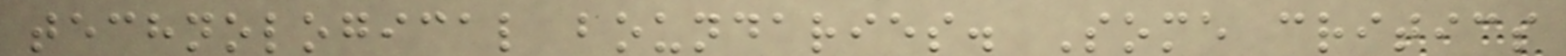technological boundaries. Some critics
